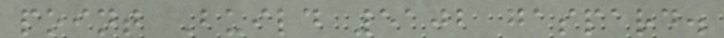point Build 5102 gaspard.
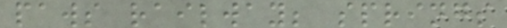paws railway; springs
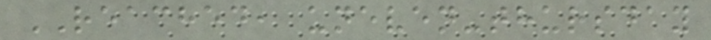REACHED, uneven-thursday
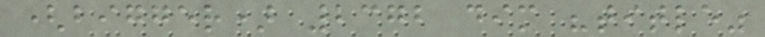(bigger) 2372 dim "title"
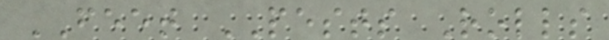FEET PESTS Rolls
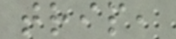trip,
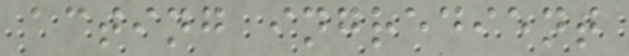acting ingredient
